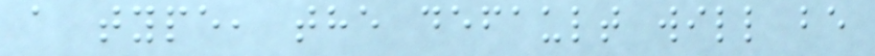a type, the default will be
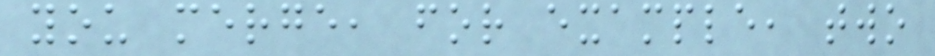you merge, for example, two
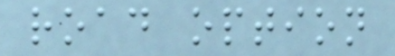road option
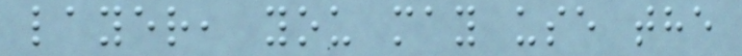layer, you may use the
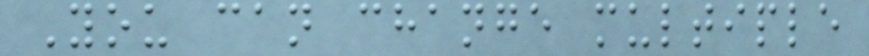You can change multiple
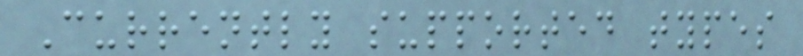Currently supported types
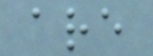are
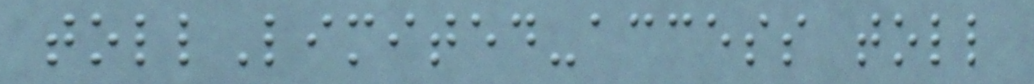tollLimited-access toll
